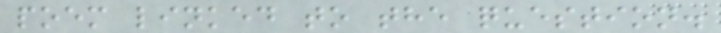poem linked to the question.
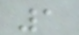1
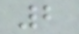2
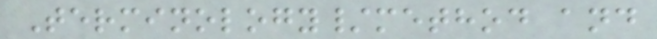Terminology/method and
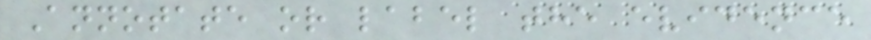Annotate or label the evidence
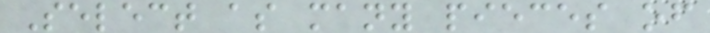Select as many pieces of
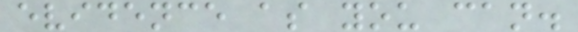evidence as you can.
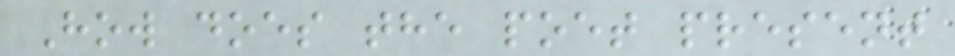How does the poet present
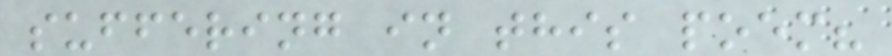suffering in this poem?
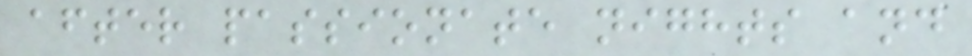after passionate nights and
